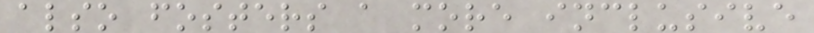also fosters a more inclusive
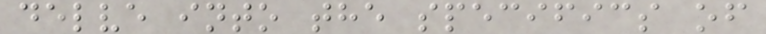delve into the specifics of
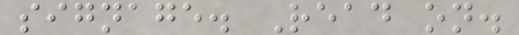signage. Read on.
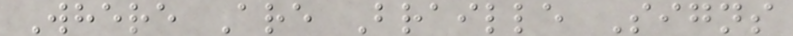Where Are Braille Signs
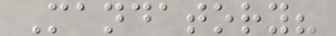Mandatory?
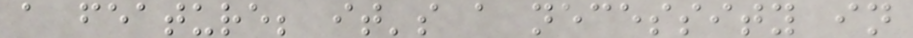a feature; it's a necessity in
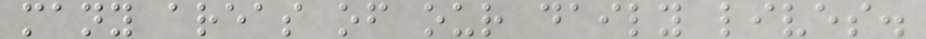many areas of our daily lives.
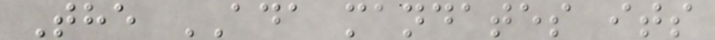The ADA mandates its
